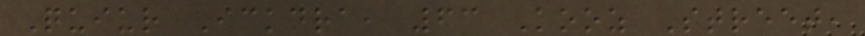Quiur Ickdra, 63 Kooz Street,
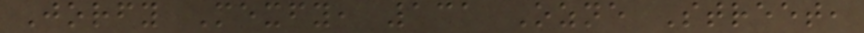Jorfy Mexfy, 131 Ozne Street,
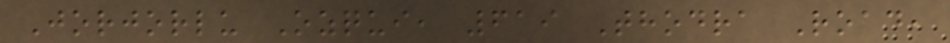Jorjorlu Ozqui, 619 Thodra Road,
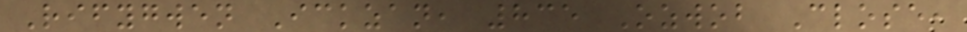Rifygwen Ickzan, 835 Ozwob Close,
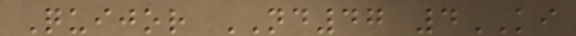Quijor ND47 4KI
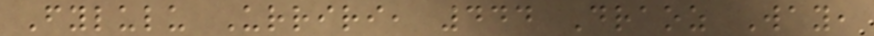Fylulu Urriri, 444 Draoz Way,
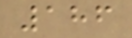186
